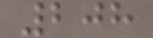208
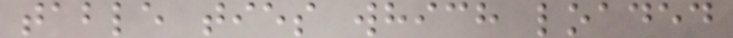table ties which loaded
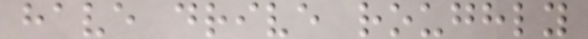have drive roughly
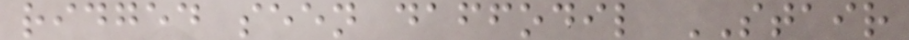ridged seen daffodil STAIR
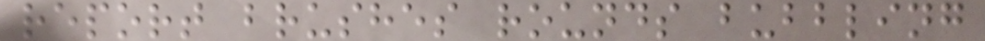report brushes rounds bubbling
